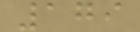179
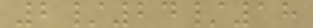2/24/18
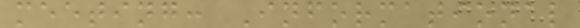meeting: Informational
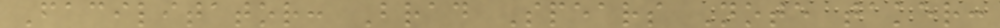Facilitator: Brad Spears Note taker:
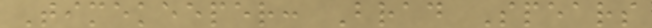Timekeeper: Brad Spears
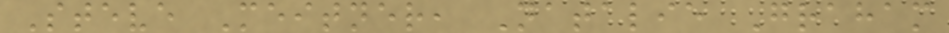Steve Meitner, Natalie Graham
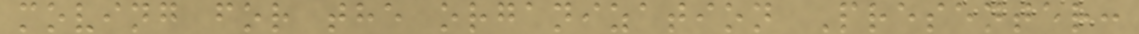moving for the organization Presenter:
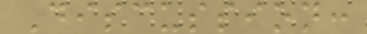Discussion:
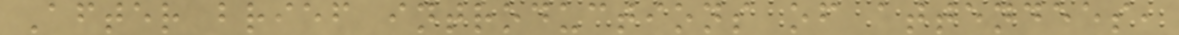After brief introductions of attendees,
